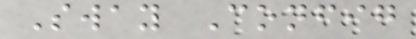Sway Config
